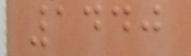1440
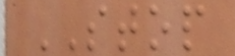STOP
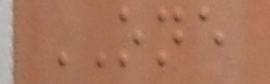ONE
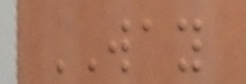WAY
